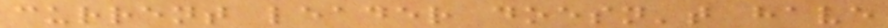current leader doesn't have
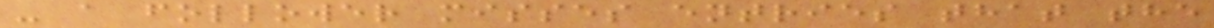- a follower misses entries that the
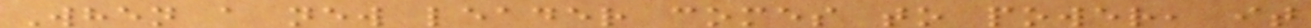When a new leader comes to power, it
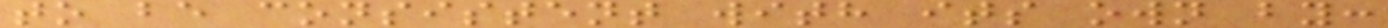to be consistent with its own by:
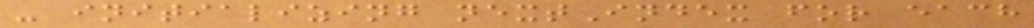- initializing nextIndex for each
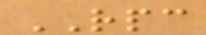RPC
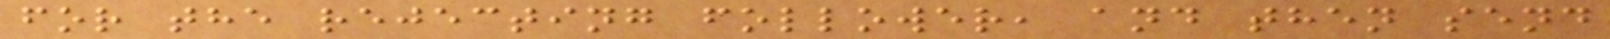for the rejecting follower, and then send
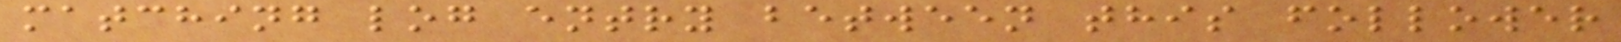matching log entry between this follower
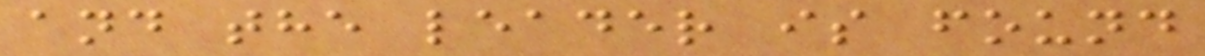and the leader is found
